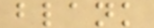blank
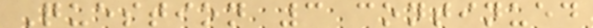Question 3 continued
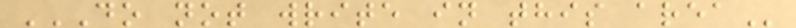DO NOT WRITE IN THIS AREA
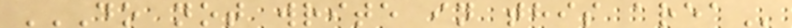DO NOT WRITE IN THIS AREA
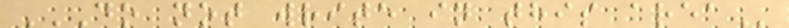DO NOT WRITE IN THIS AREA
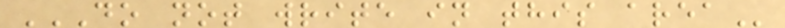DO NOT WRITE IN THIS AREA
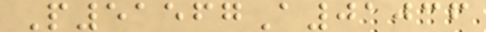P51567A01036
